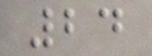24
